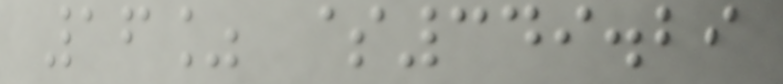16% $349.29
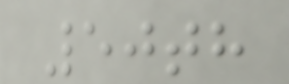50th
